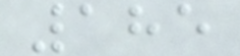185
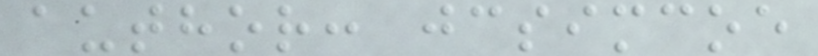author: jcsimcoe
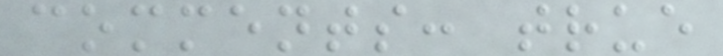comments: true
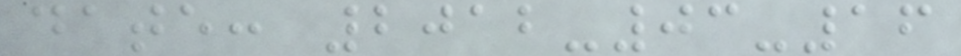date: 2012-03-16
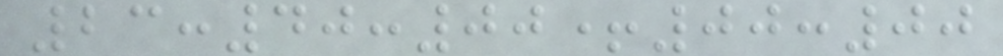23:40:00+00:00
